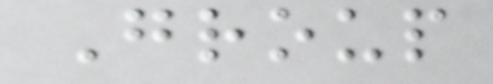Group
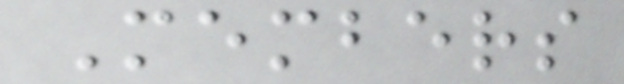Members
